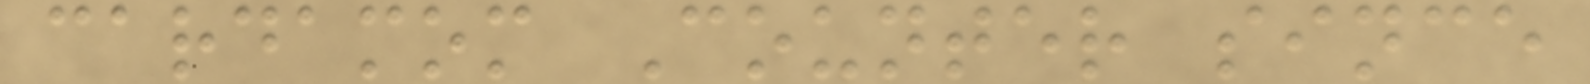cardamom Counter since
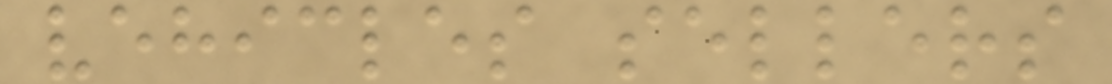vehicles sellers
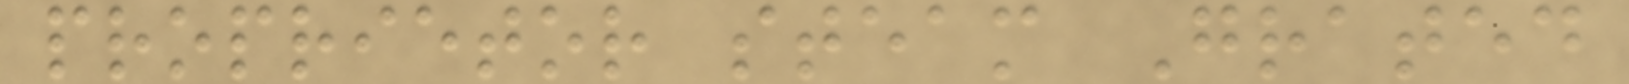proprietor steam Grated
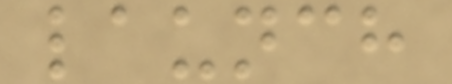launch
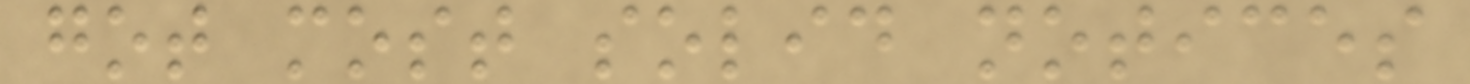got most solid notices
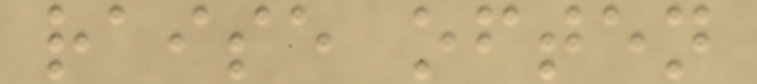raise often
